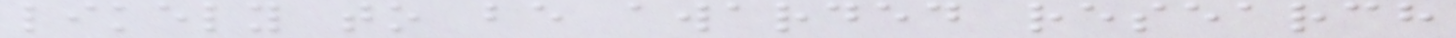likely to be awarded research
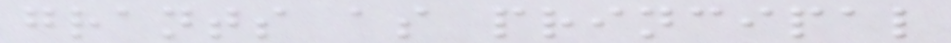grants as principal
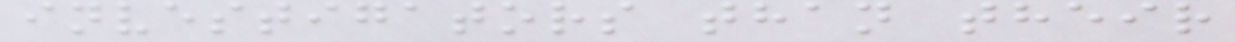investigators than their
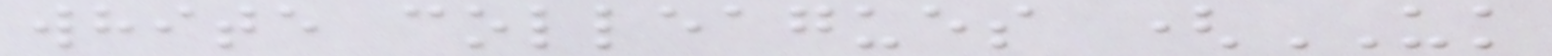white colleagues (UK
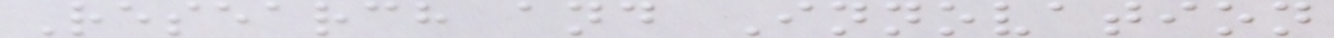Research and Innovation
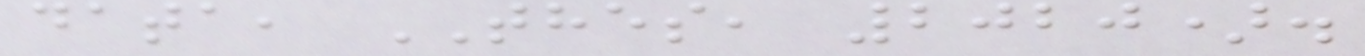data, THES, 2020).
